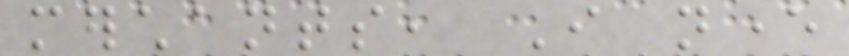merchants, I never
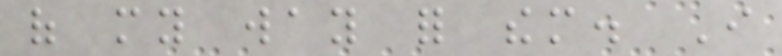of my way for them. I
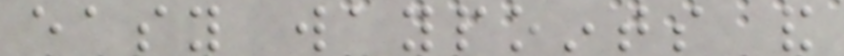easy waypoints and
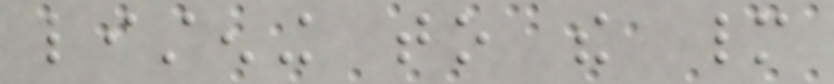listening to the many
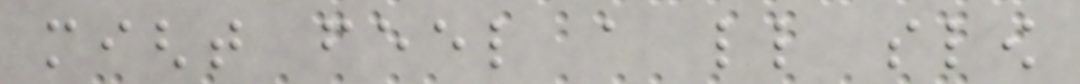might feel a little slow
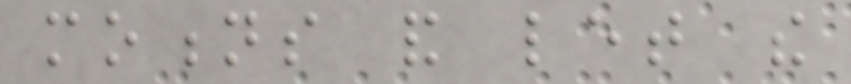motions and let the
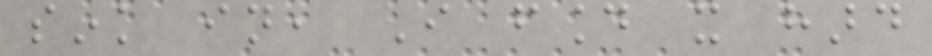sink in, I found it hard
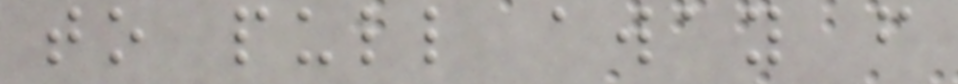to pull away from
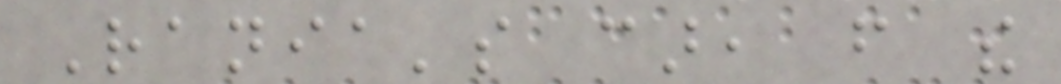Rania's car, from the
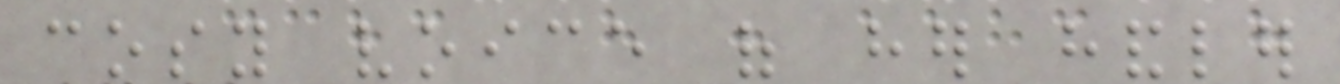cosy voice of her handler
